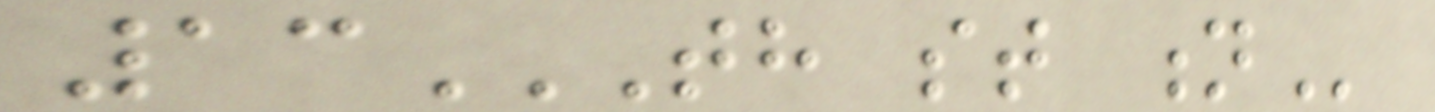13TH ST N
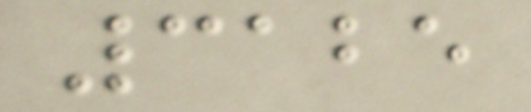3125
